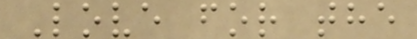Love for the
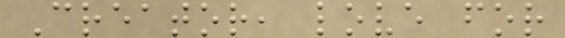Creator, love for
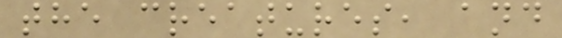the creatures, and
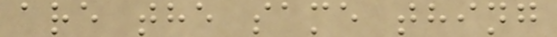are the same thing
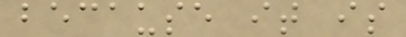because it is
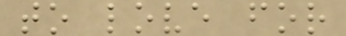to love for
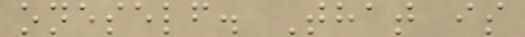oneself. That is
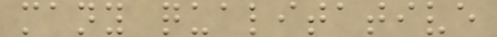many qualitative
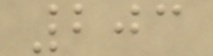203
